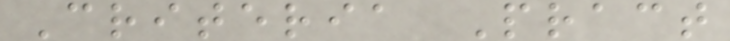Criteria Pract
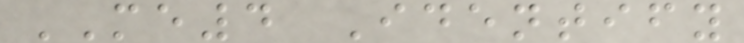ME4 Identify
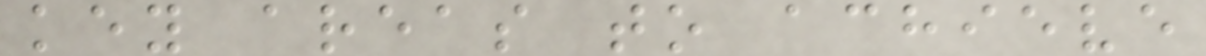key areas to achieve
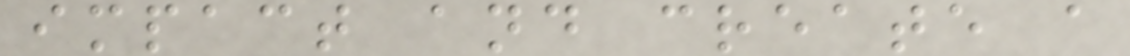impact and create a
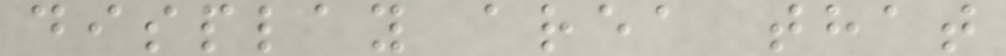display area that
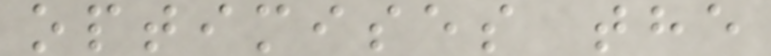optimises the
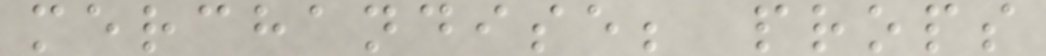merchandise; props
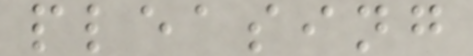pleasing
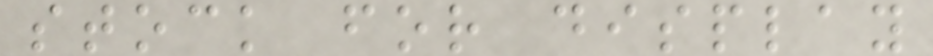stock for display
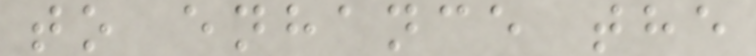to enhance the
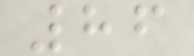86
